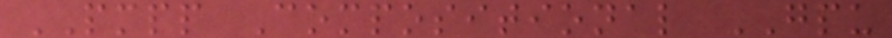PMPP Compositional GPU
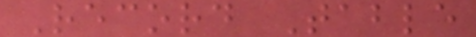Record Table
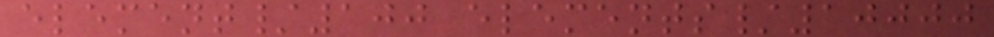element/100 elements/10000
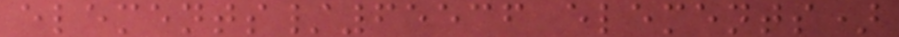elements/65536 elements)
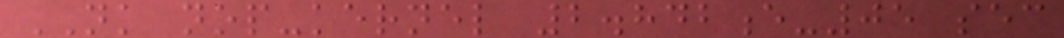NK nop-kernel 2.842e-05 sec
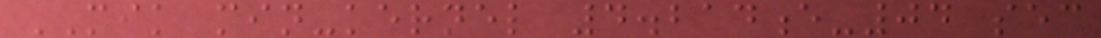MIK min-kernel 4.214e-04 sec
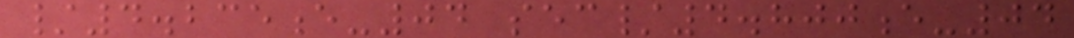/4.235e-04 sec/4.800e-04
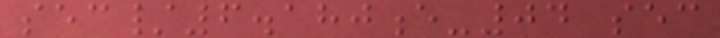sec/6.180e-04 sec
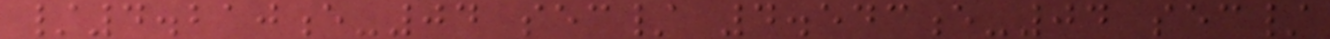/4.210e-04 sec/ 4.543e-04 sec/
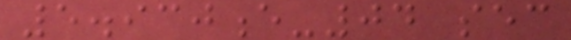5.930e-04 sec
